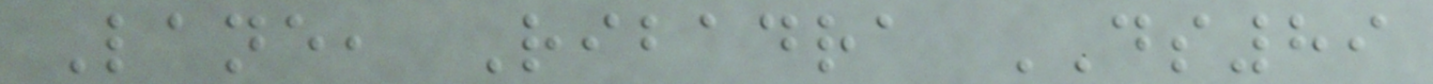Lane, Ribadra DS89
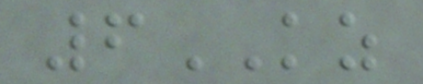6KZ
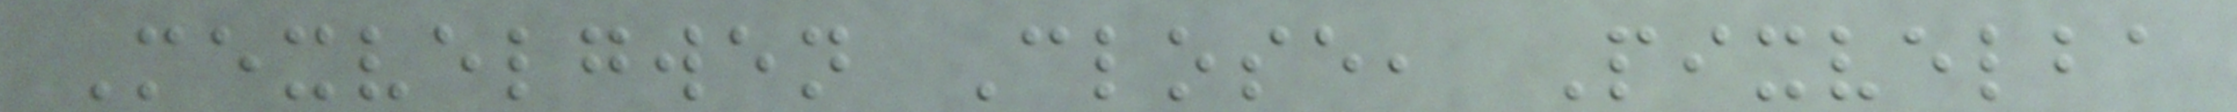Mexvelgwen Close, Pixvelba
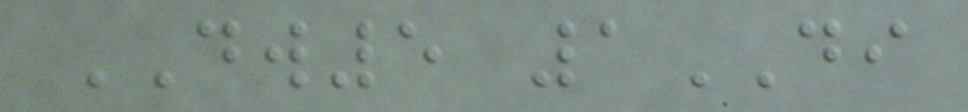DW5 1DI
